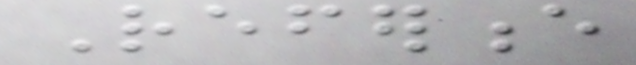Reference
